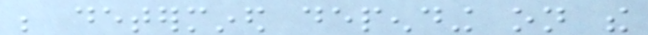be determined depending on the
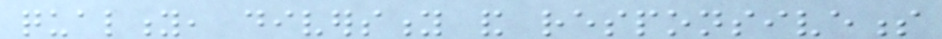quality, diversity and responsiveness
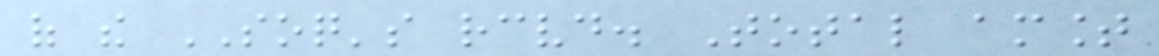of the SOQ's received. Total amount
